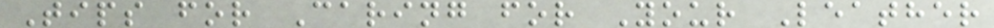Tips for Caring for Your Leather
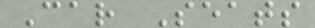Car Seats
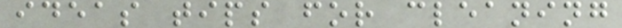ideas tips for cleaning
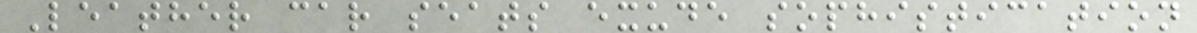Leather car seats exude sophistication
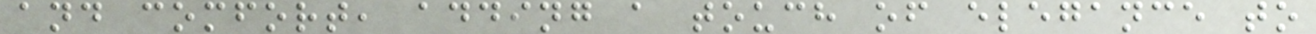and comfort, adding a touch of elegance to
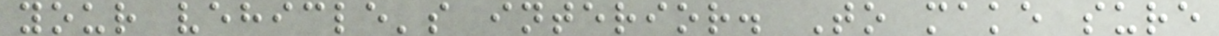your vehicle's interior. To make sure
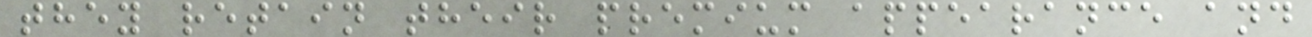they retain their premium appearance and
